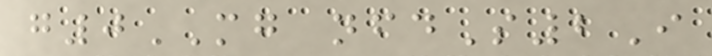g0MG nfdS2I
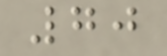70
